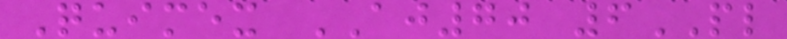Quimex AJ70 6PL
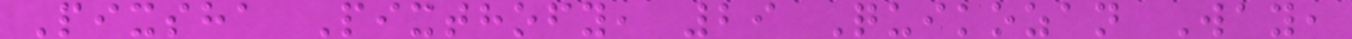Pixsha Pixthofy, 29 Quikozan Way,
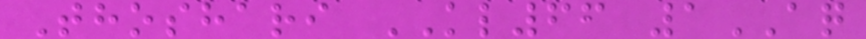Thoshari KL66 1AQ
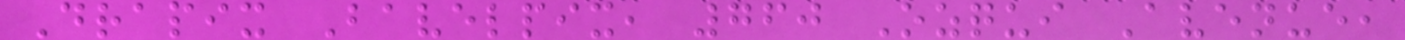Drapix Bavelpix, 760 Ozqui Avenue,
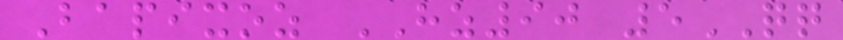Bapixoz HZ90 5QQ
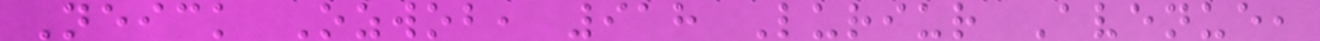Neick Ozwob, 918 Luriur Avenue,
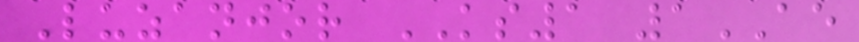Luzanjor KS1 1AE
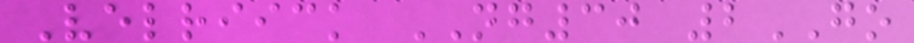Velriick NG30 2GO
